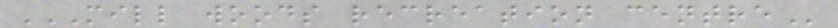MILL WOODS RECREATION CENTRE
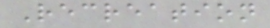Recreation
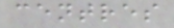centres
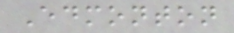Edmonton
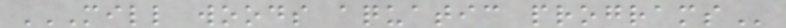MILL WOODS AQUATIC PROGRAMS
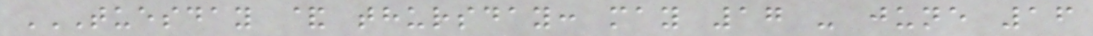TUESDAY & THURSDAY: MAY 17 - JUNE 16
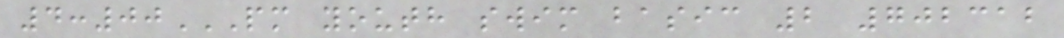4:00PM YOUTH SWIM BASIC 2 702312
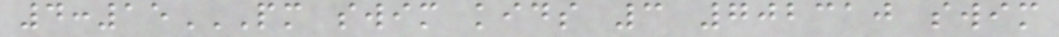4:15PM SWIM KIDS 3 702310 SWIM
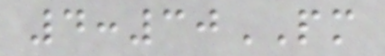4:30PM
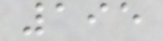195
